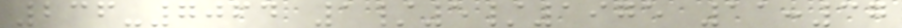236-7064 1/5/1975 11:37
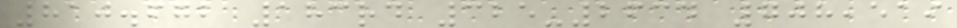810.672 183rd 325-2634 708,519
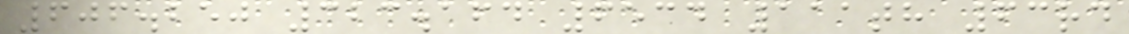606.250 323.164 6534 111th 63rd
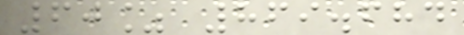60% 869.684
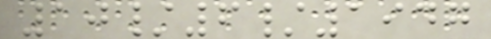10/6/1947
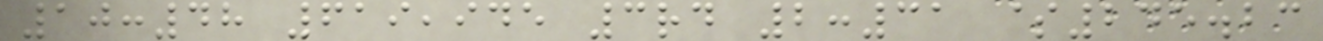10:48 619,945 3rd 2:31 $245.23
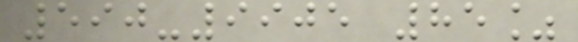590-9905 85%
